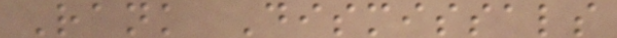Rank Dismissals
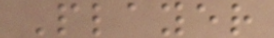Player
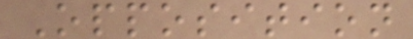Opposition
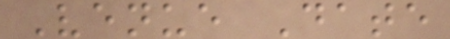Venue Date
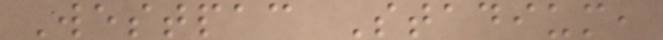Westpac Stadium,
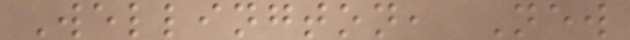Wellington, New
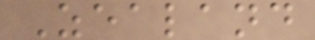Zealand
